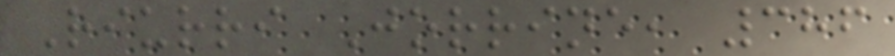Riurri Jorrine, 386
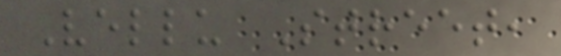Vellu Street,
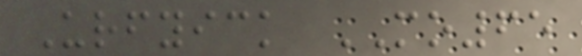Urfyick MO65
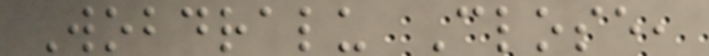Wobdralu Close,
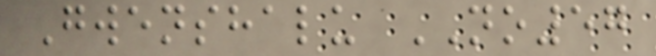Gwenshalu NO57
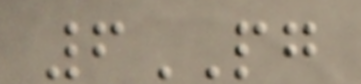6PG
